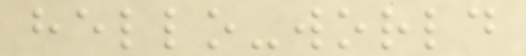hello-world
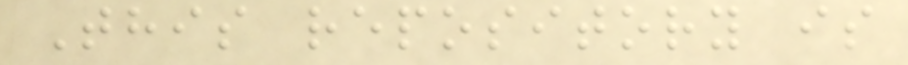This repository is
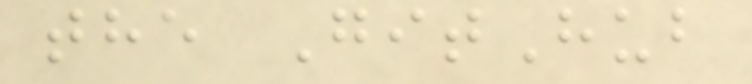the GitHub
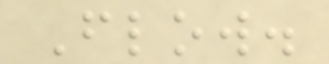Flow.
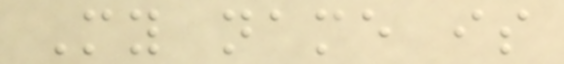My name is
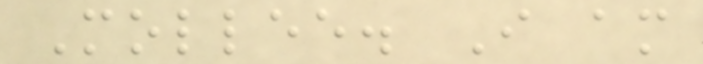Mollee. I am
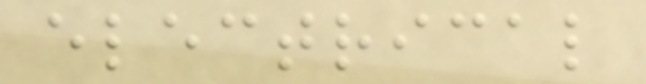electrical
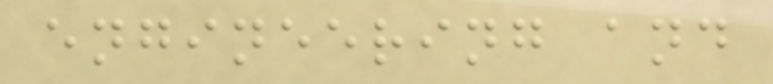engineering and
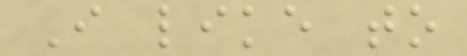I like to
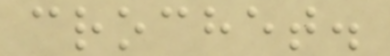crochet.
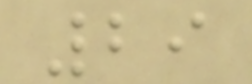29
